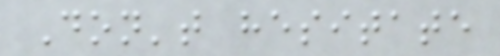Don't hesitate
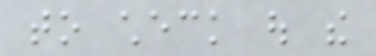to check out the
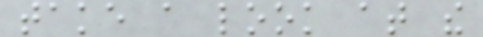take a look at the
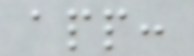app:
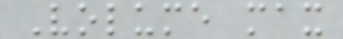Volume max
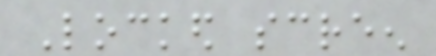Locked screen
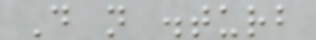Do not disturb
